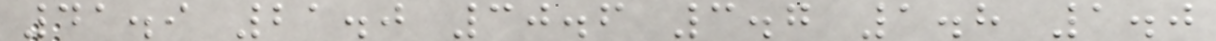41.9 21.0 30.6 3.7 1.8 1.0
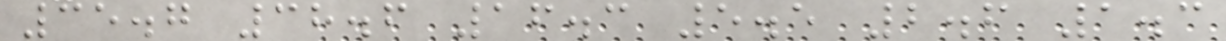35.7 38.6 16.3 5.5 2.6 1.3
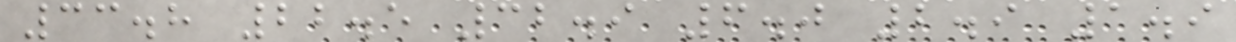33.8 22.5 32.9 6.0 2.9 1.9
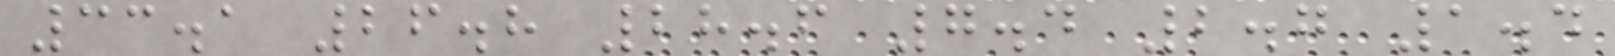33.1 26.8 28.6 7.4 2.7 1.4
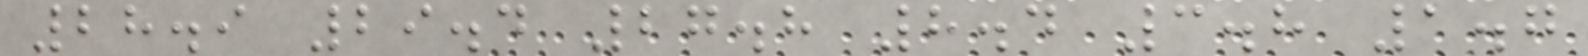28.9 29.4 27.8 8.4 3.8 1.7
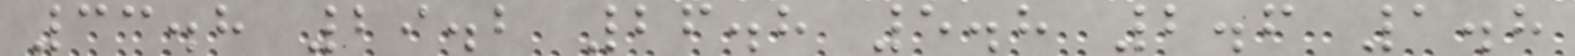33.8 29.2 26.8 5.8 2.6 1.8
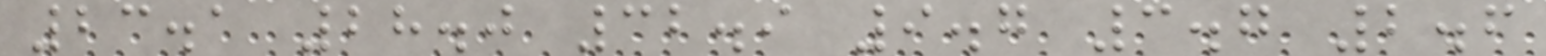23.1 28.0 32.9 9.7 3.7 2.6
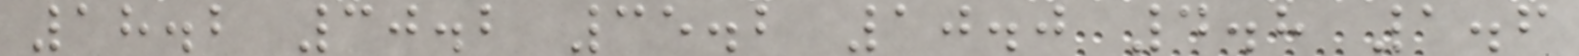18.2 30.2 35.2 10.0 4.8 1.6
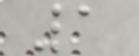1
